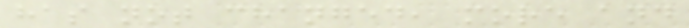has not changed, more and
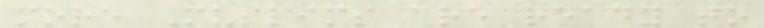more Muslims are ready to
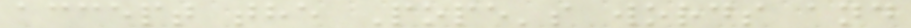accept the Pope's words and
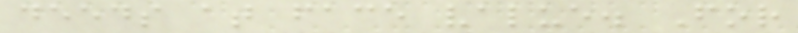deeds at face value. For
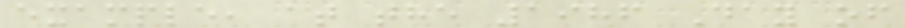example, at the 1986 Day of
